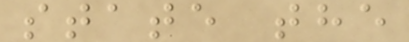state the
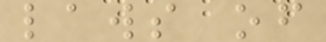laws of
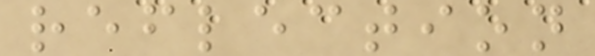reflection
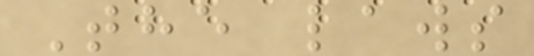The laws
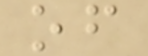of
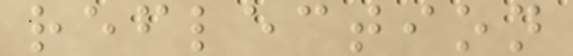reflection
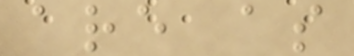are as
